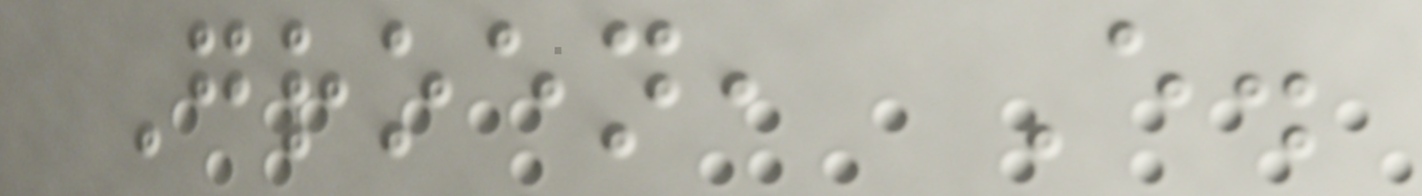Groen, E.
